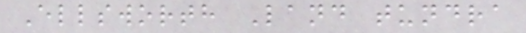Ellsworth Land tundra
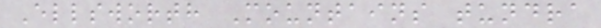Ellsworth Mountains tundra
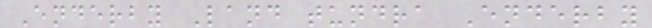Enderby Land tundra Enderby
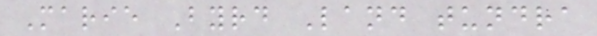Marie Byrd Land tundra
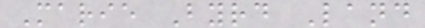Marie Byrd Land
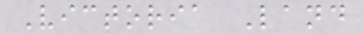Victoria Land
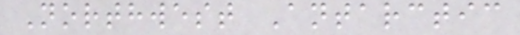Northwest Antarctic
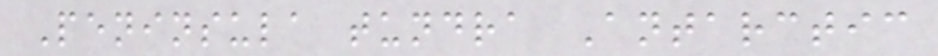Peninsula tundra Antarctic
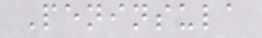Peninsula
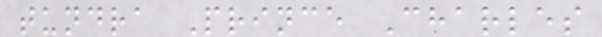tundra Prince Charles
